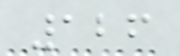126
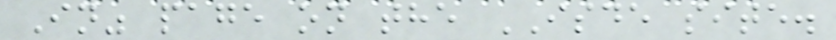In" page on the ISDE site.
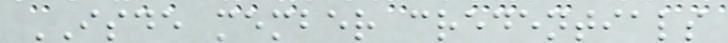ISDE member credentials
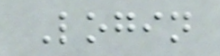Login
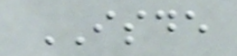ISDE
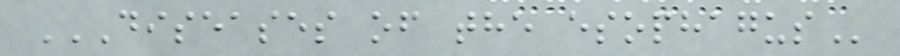DISEASES OF THE ESOPHAGUS
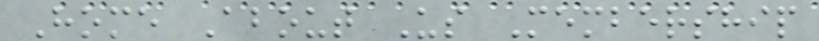Home About Us Membership
